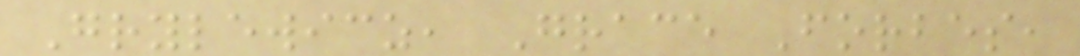Grylewicz, Grace Forbes,
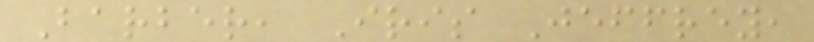Barber, Iris Jeffrey,
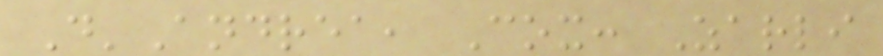D'Andrea, Cox: Zarli
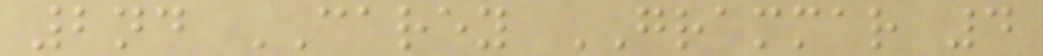2nd CAREY GRAMMAR 4
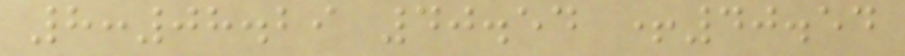8:08.29 40.54 +40.54
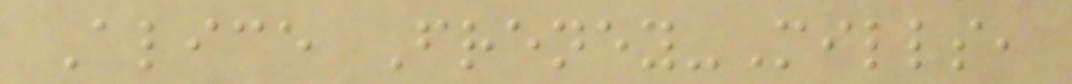Alice Freney-Mills,
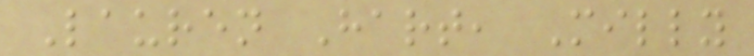Lauren Hart, Milly
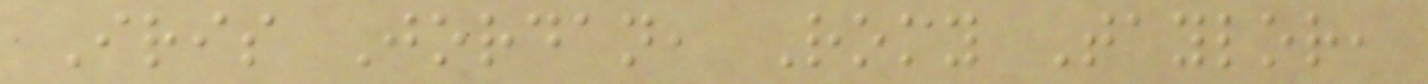Iris Jordan, Romy Taylor,
